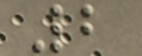2
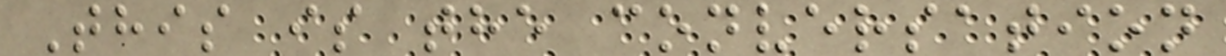This is the conversation
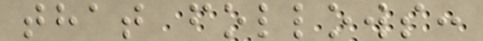that follows:
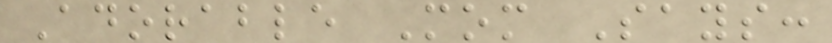Adorable Mom Says:
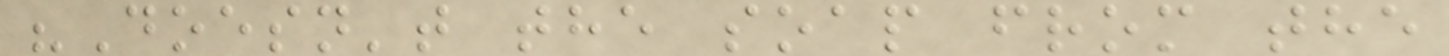"Doesn't the soap from the
